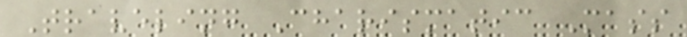Traveling Charismatic Mass
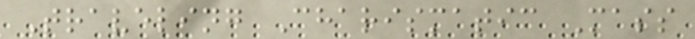Traveling Charismatic Mass
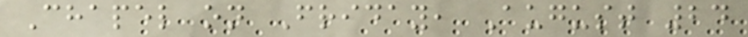Chapel on Friday, August 24
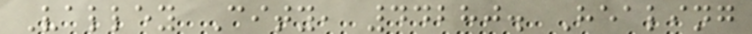Valley City, 44280. Healing
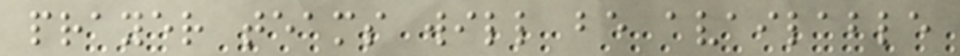prayer teams will be available
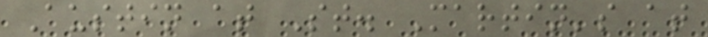Austin at St. Martin's at
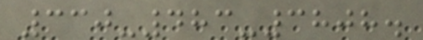330-483-3808.
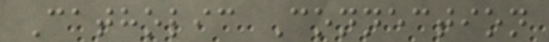Catholic Connection
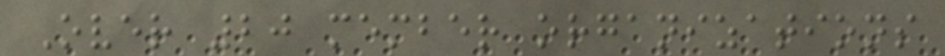Over 20 member organizations
